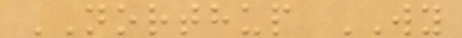NORTHUP WY
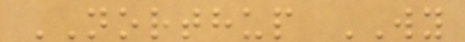NORTHUP WY
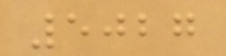5027
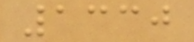1330
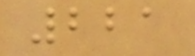221
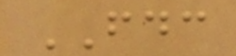FDC
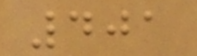401
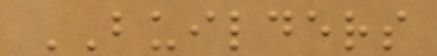BUILDERS
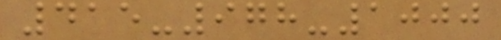415-978-1000
